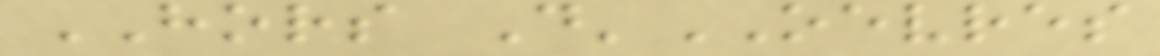HORS D'OEVRES
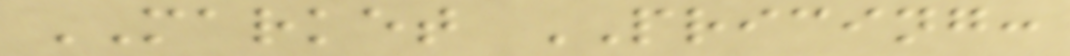MARKET PRICING:
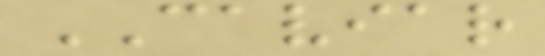CAVIAR
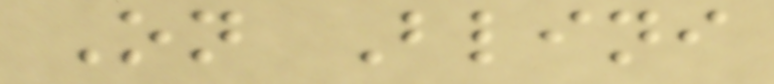On Blini
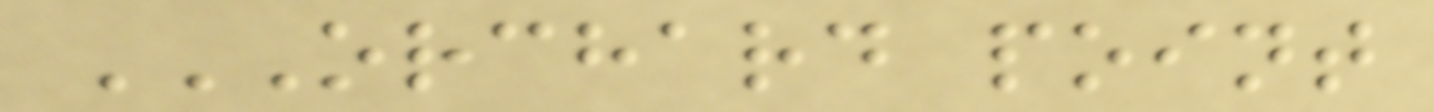ORCHARD POINT
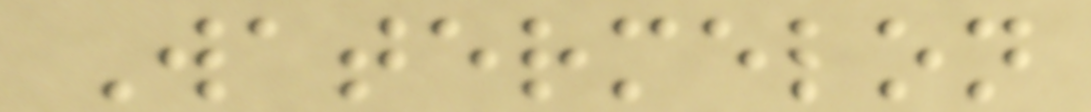Watermelon
